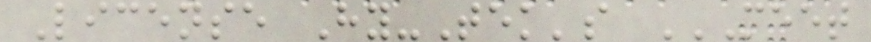License Hy-Tek's MEET
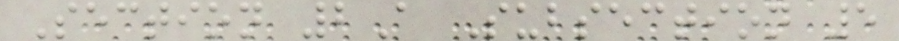Section 2A Subsection 5
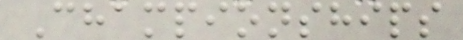Championships
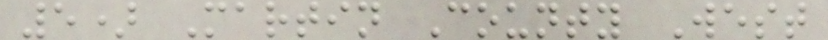5) Martin County West
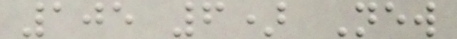105 6) New
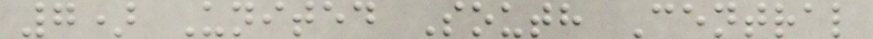7) United South Central
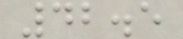42.5
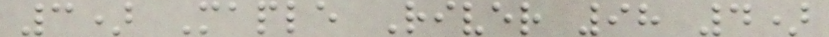3) Maple River 98 4)
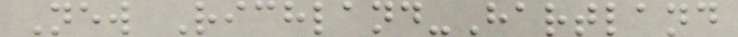New Richland-Hartland
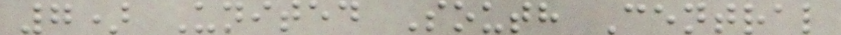7) United South Central
